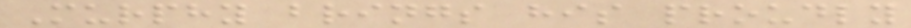Murphy brings his proudly
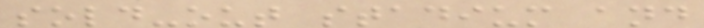sold-out stadium and
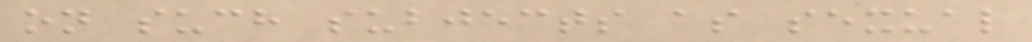on such subjects as sexual
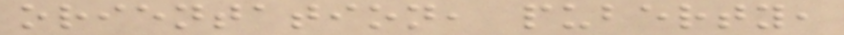orientation, puberty,
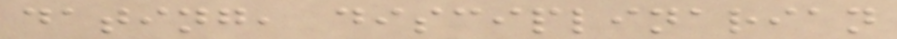dating, disciplinarian
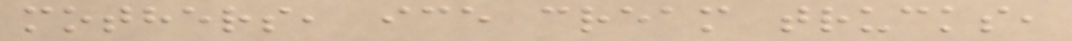mothers, ice cream trucks,
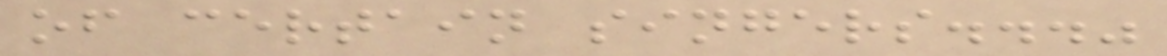of certain singers..."
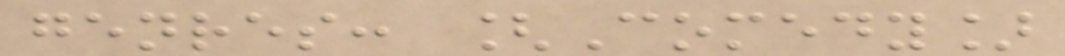genres: [Comedy]
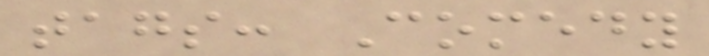tags: Comedy
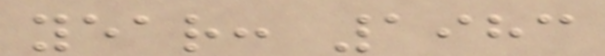year: 1983
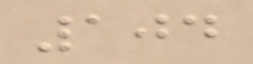104
